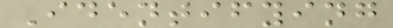Identifying
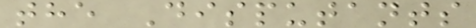the Disputants
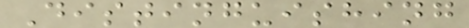Distinguishing
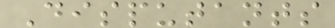Disputants
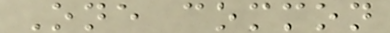One common
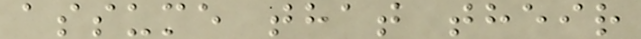assume that their
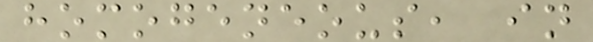homogeneous, in
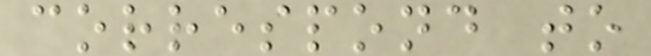correspond to
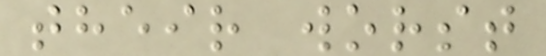their worst
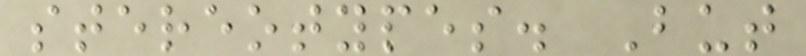stereotypes. But
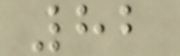82
